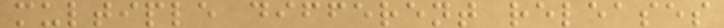multiple different releases
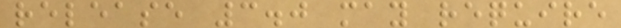release 3.0 may require
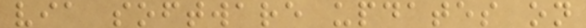via software updates on
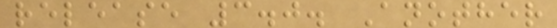release 3.0. Another
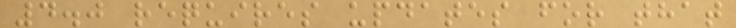4.0 requires updates for that
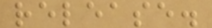release.
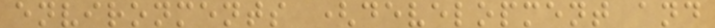environments (development and
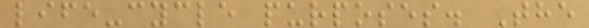life-cycle purposes. The
